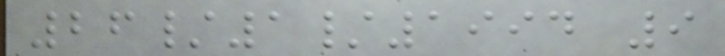26/1/1994 9
